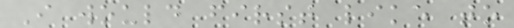I would first like to
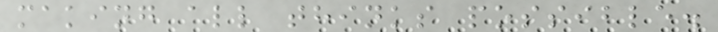making all thinks possible.
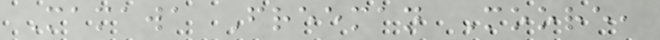Mamawa Freeman Moore,
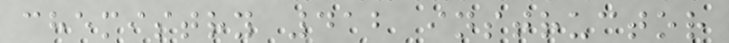chemistry 412 instructor
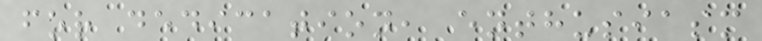for dedication, enthusiasm
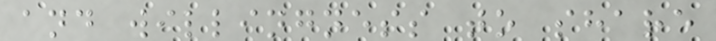and willingness to share
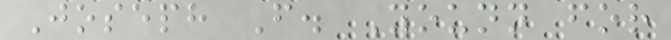Joseph F. Younn for
